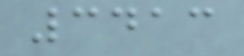3413
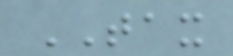TAX
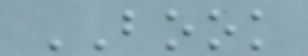BOOK
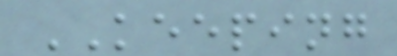KEEPING
